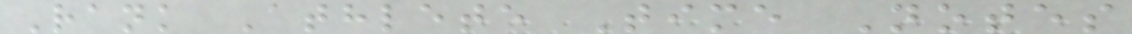Rank Athlete Time Notes
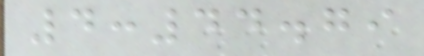4:44.79
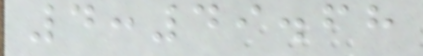4:49.68
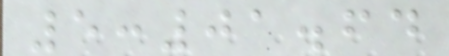5:01.64
